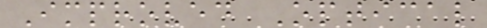Improved Optical
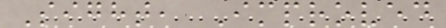Sight, Improved
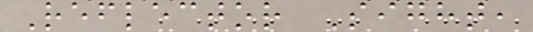Reflector Sight,
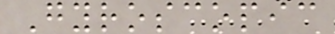Gyroscopic
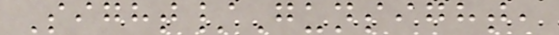Sight/Gunsight,
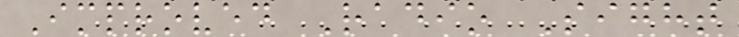Improved Radio Sight
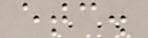etc.
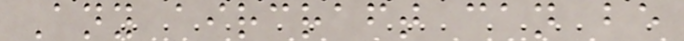Any aircraft can be
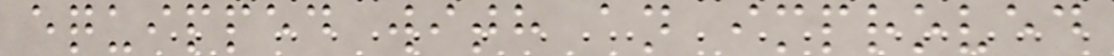equipped with an improved
